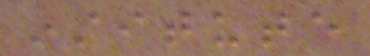institute
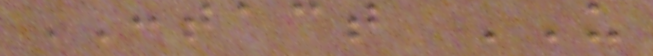CONTACT US
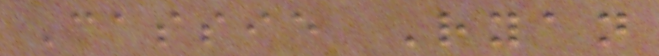Cassie Ryan
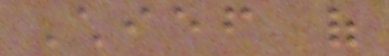Chief of
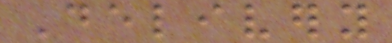Delivery
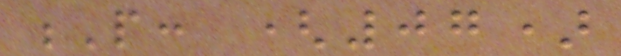P: (07)
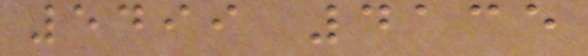5499 4135
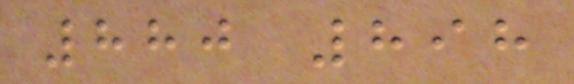880 898
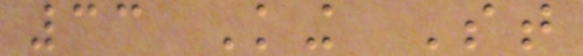33 King St
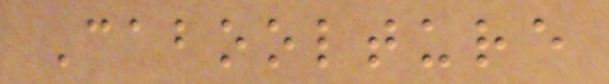Caboolture
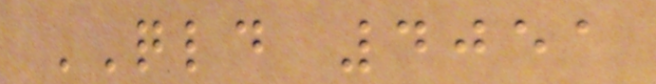QLD 4051
